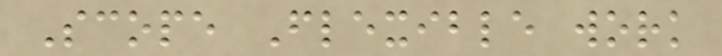Scope Flexible work
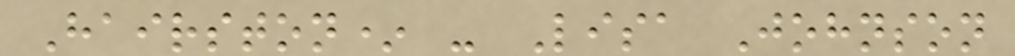Hairston* - Lisa Johnson
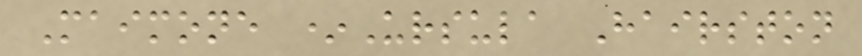Maimone *Ursula Hairston
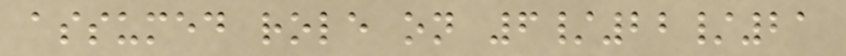assumed role on 6/22/21
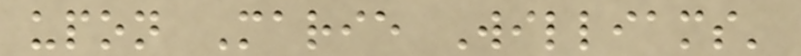upon Marie Williams'
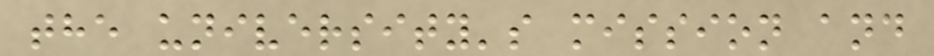the university's mission and
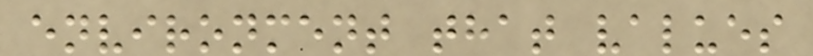environment that values
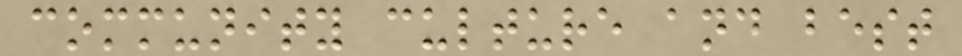community culture and best
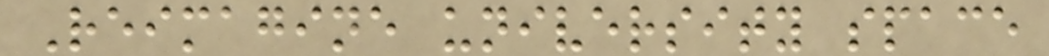Reimagine university space
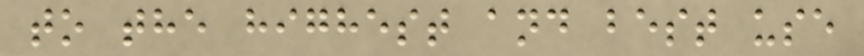to the highest and best use
